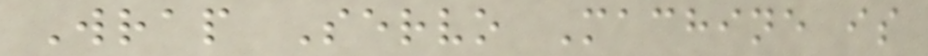Wrap Servo Machine is
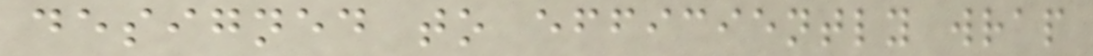designed to efficiently wrap
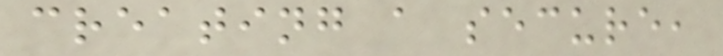creating a secure,
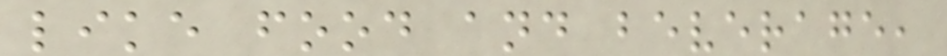like food and beverage,
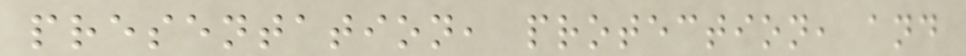presentation, protection, and
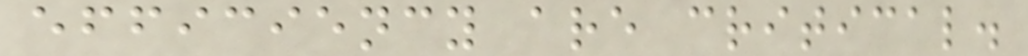efficiency are critical.
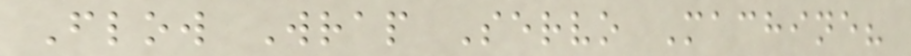Flow Wrap Servo Machine?
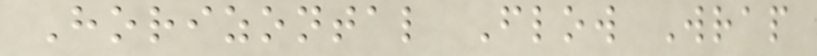Horizontal Flow Wrap
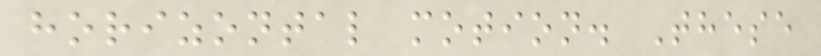horizontal motion. These
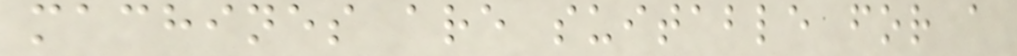machines are suitable for a
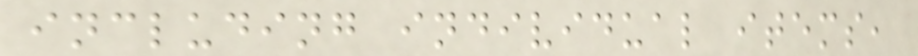including individual items,
